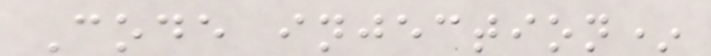Code injection*
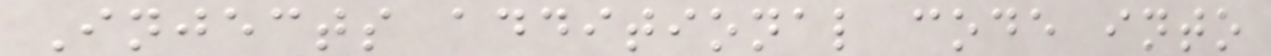Injects additional code into
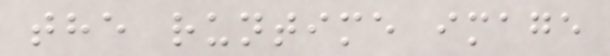the runtime image
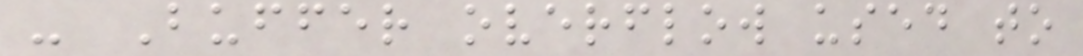- Buffer overflow used to
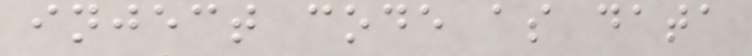inject code as data
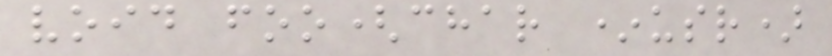void foo(char *usr)
